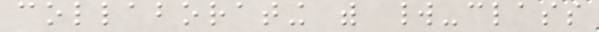collaborating with world-class
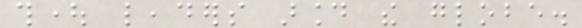thought leaders around the globe.
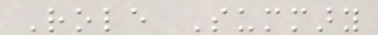Role Summary
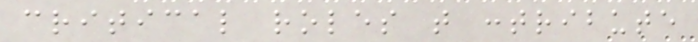critical roles that contribute
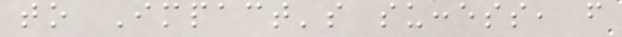to Impact's success, from
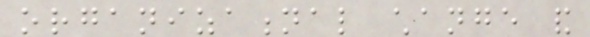organizational change and
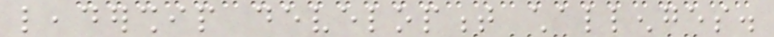leadership development challenges.
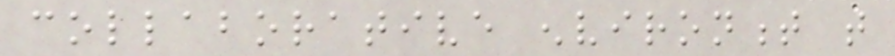collaborative environment that
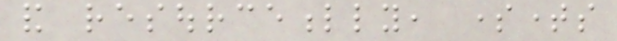and resourcefully, sometimes
